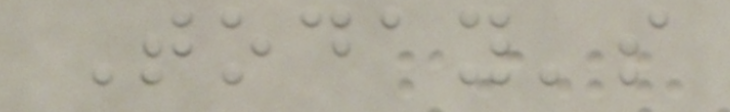Today's
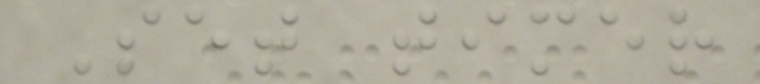Set timer
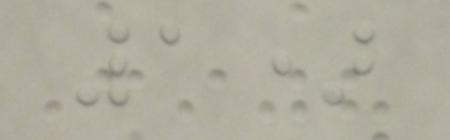1)
